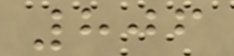806
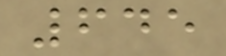645
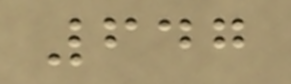647
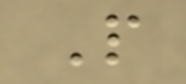P
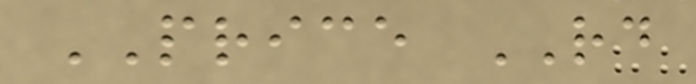PRICE RD
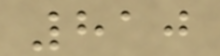810
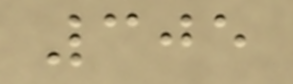305
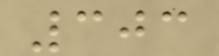303
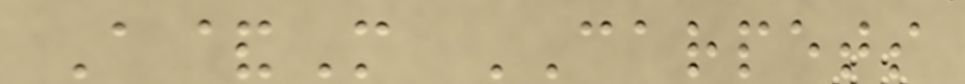A&M CARPETS
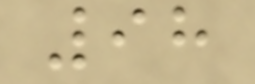98
